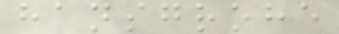hansgrohe
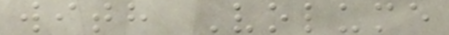with Volume
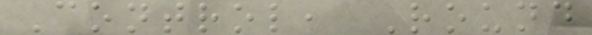Control, Round
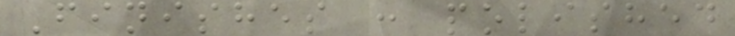Finishes : polished
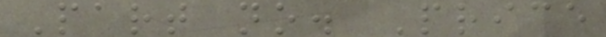Part no. Price
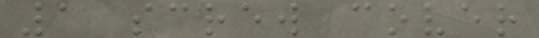1 screw cover
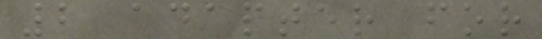2 adapter for
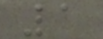1
